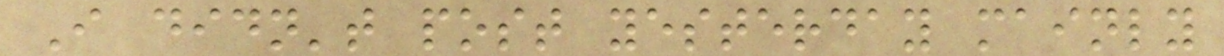I didn't post yesterday mainly
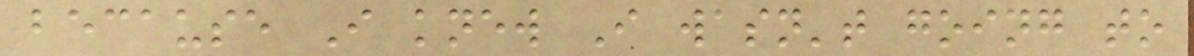because I knew I wasn't going to
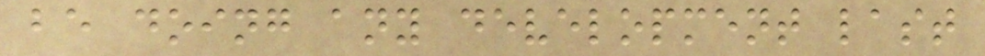be doing any development last
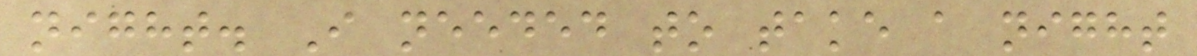night. I needed to take a night
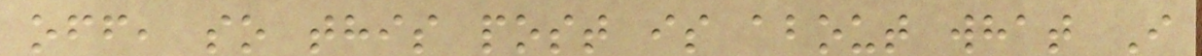off, so this post is about what I
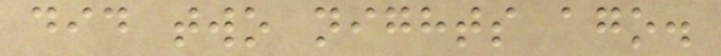did two nights ago.
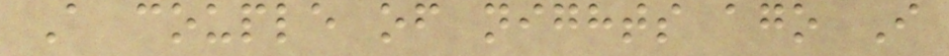A couple of nights ago I
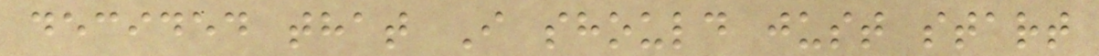decided that I should just start
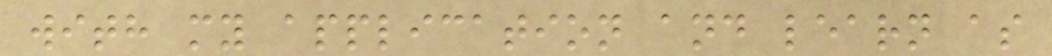with my application and learn as
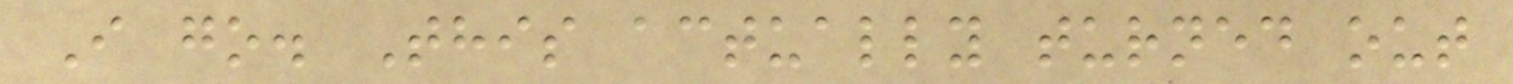I go. This actually turned out
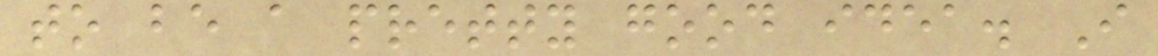to be a pretty good idea. I
